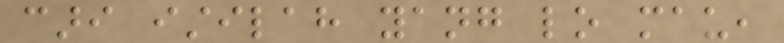cari istilah yang lo mau,
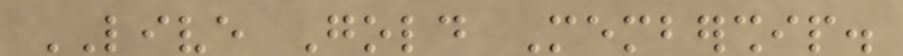LIVE Gold Membership.
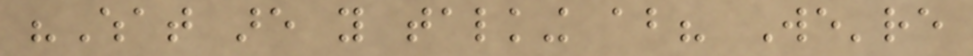"What are you talking about? We're
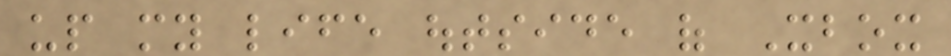up my life outside of Xbox
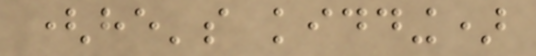(he's kidding)
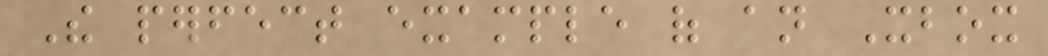The perfect example of an Xbox
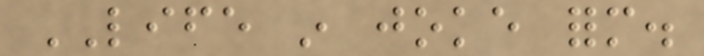LIFE in joke form.
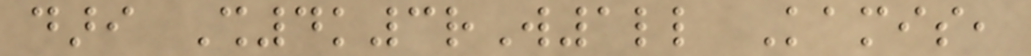dari Sh4k3rW1ll Kamis,
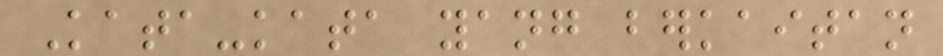Kata-kata yang berkaitan
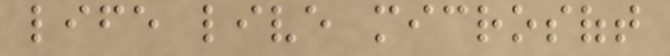life live microsoft
